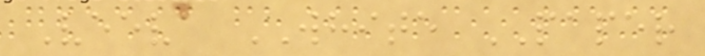Veeva WHITE PAPER
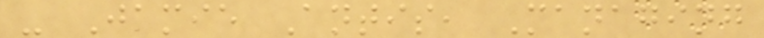- Jamie Antis, Managing
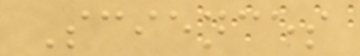Sciences
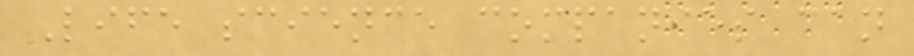Life science companies can
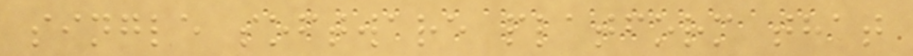single software platform that
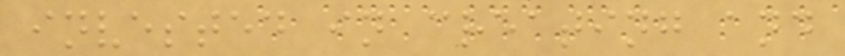invested in creating and
